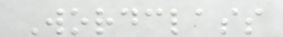Wordclass
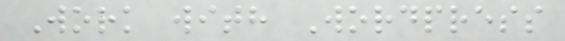Work with Wordpress
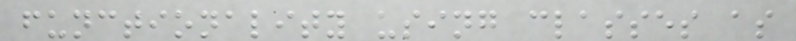functionality using classes as
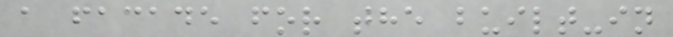a facade for the built-in
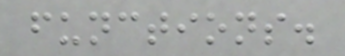functions.
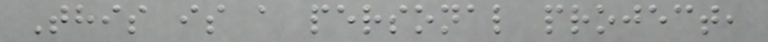This is a personal project,
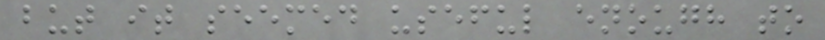but it seemed useful enough to
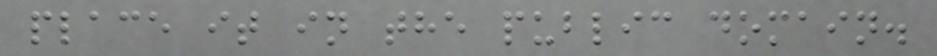place it in the public domain.
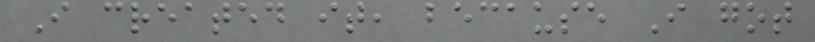I created it, because I got
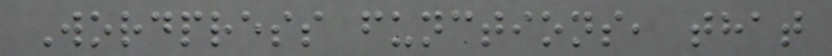Wordpress functions, that
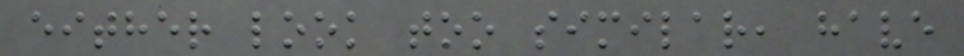either look too similar, have
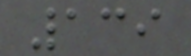139
